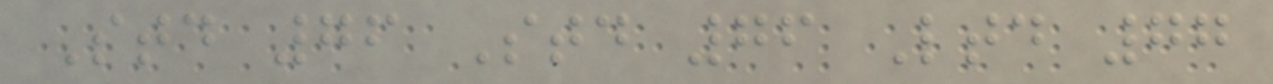Std 76 Std 76 Ltd 77
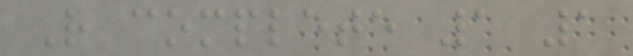R complete 1 1
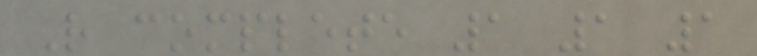R complete 1 1 1
